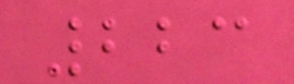223
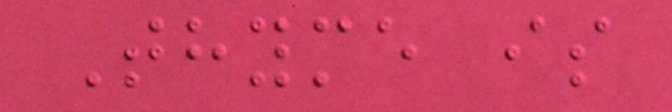Thyme is
